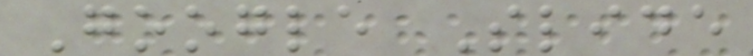Google Slide
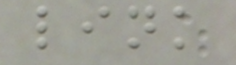link
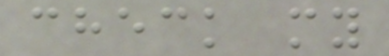check my
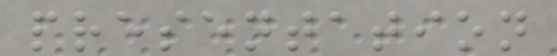presentation
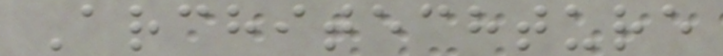Architechture
